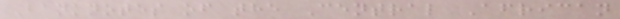Banknotes of the Central African
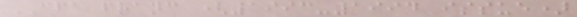CFA franc (1993-1994 issue)
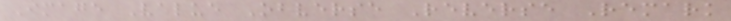Image Value Obverse Reverse Remark
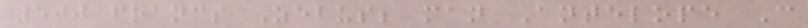500 francs Zebus; man Antelope C
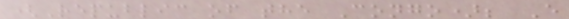(Republic of the Congo); E
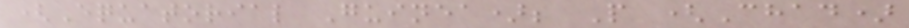(Equatorial Guinea); P (Chad)
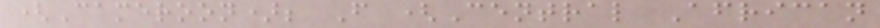(Cameroon); F (Central African
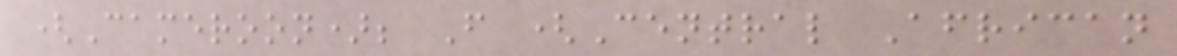(Cameroon); F (Central African
